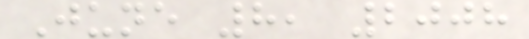June 8, 2008
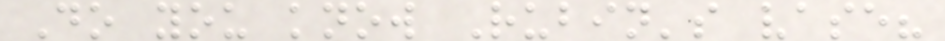Do you know Rubin's vase?
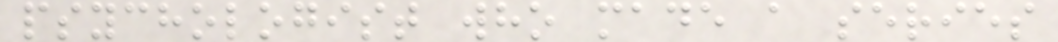psychologist who made a series
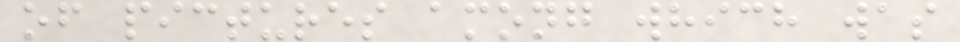of pictures among which was
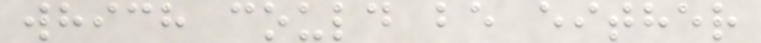which could be either
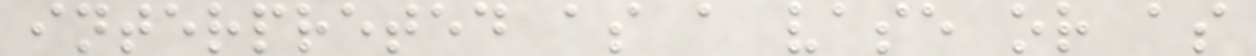interpreted as a vase or as
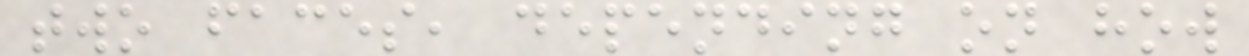two faces, depending on how
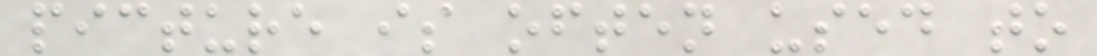picture is often used to
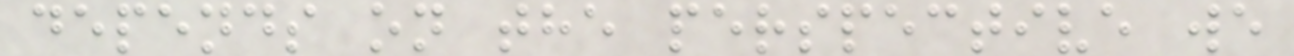depends on the perspective we
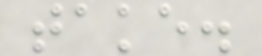take.
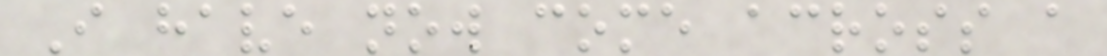I have now come across a
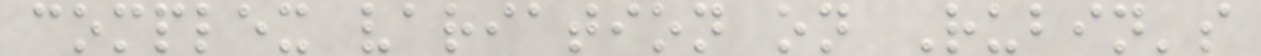complex variation on Rubin's
